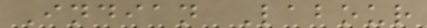Indian Labour
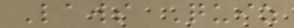Laws Quiz
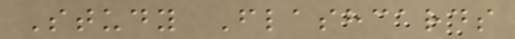Study Flashcards
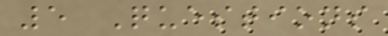5 Questions
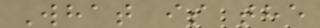What is the
